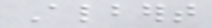Albert
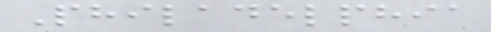Philadelphia
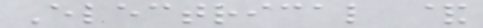Electrical &
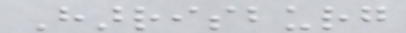Harrisburg
